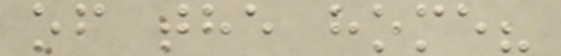of the home?
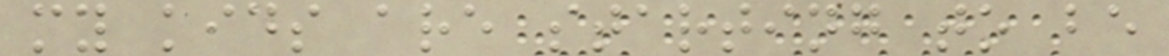my kids are starting to be
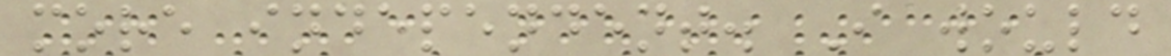more independent. I would
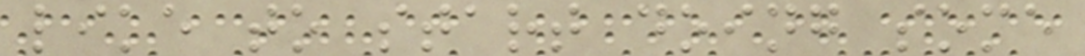like to start doing some
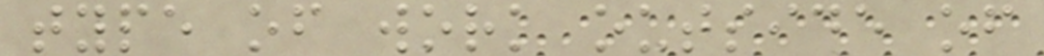type of work outside of
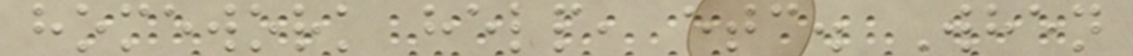homework help, etc. When
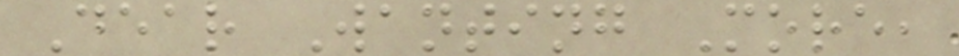Dear Wanting More,
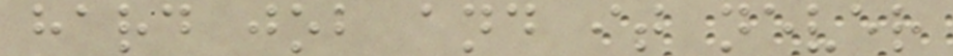hard job and it never
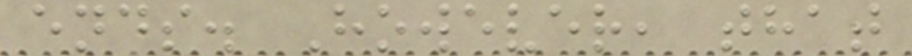ends. However, that
